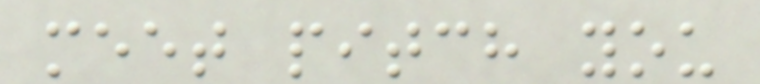meet pitch you
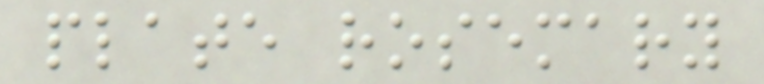plate rosemary
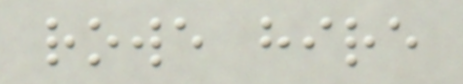rowe hire
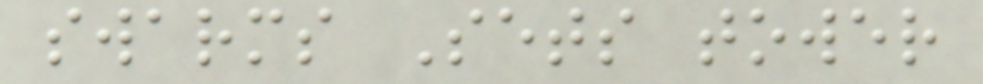swarms Sets tower
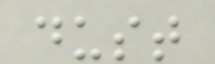dust
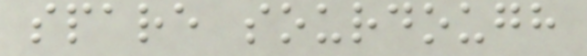spare sourdough
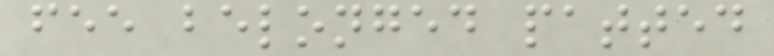fee belonged patted
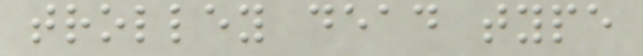trolley dead type
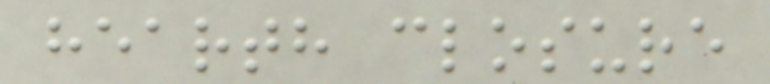hearth closure
